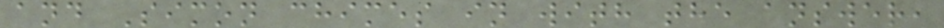and Simon chimes in with the answer,
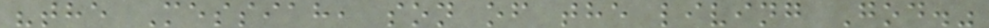"the Messiah, son of the living God."
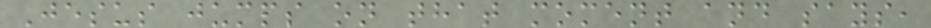Jesus jumps on that moment and says,
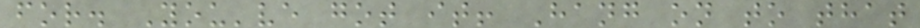for. You've got it! Hang on to that
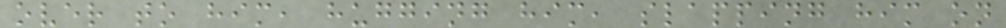over to him, hugging him, slapping him on
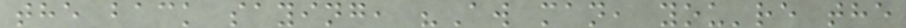the back saying, "Aw man, you're the
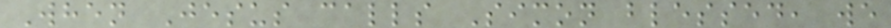When Jesus calls Simon blessed, we
